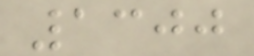1300
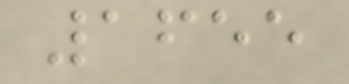1655
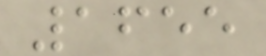1655
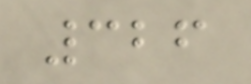326
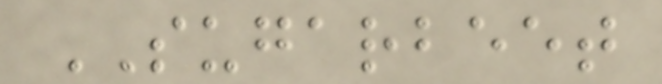SUGARBEET
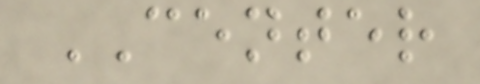CENTER
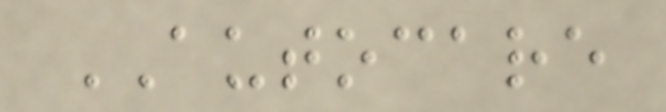AUTOCARE
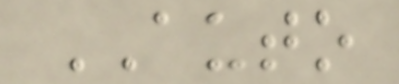AUTO
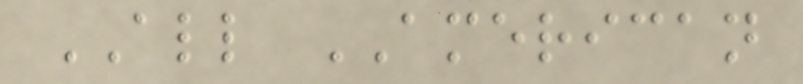ALL AMERICAN
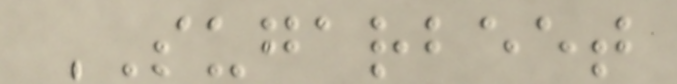SUGARBEET
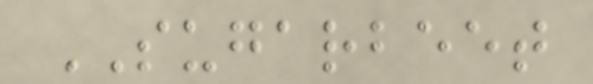SUGARBEET
